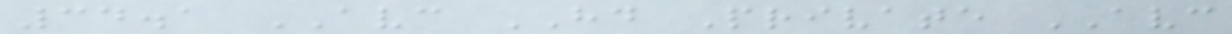34.1 AVC HD Private AVC
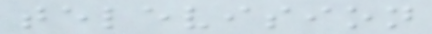television
